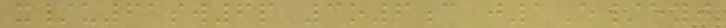x/u61sw6p 3o6c j1E/eyj
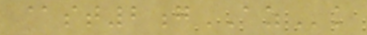@st2gAZk
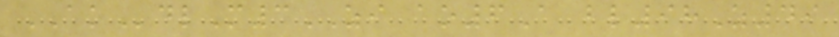AKdlM3ZI ao6A bl98Z49
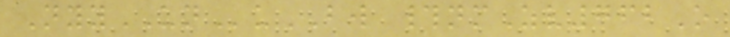NyyUNuBW #nmZv762O
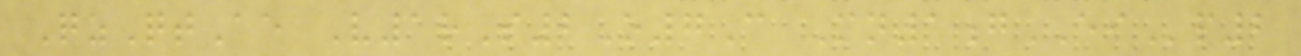QzQtAe V1rS2O7C Mn1gEIp2
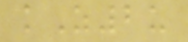kZ2u
